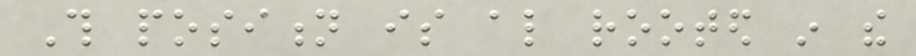This position is also rooted in the
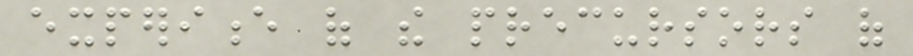experience of the precursors of
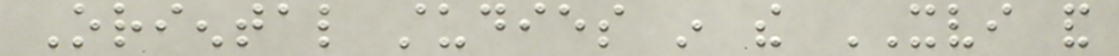Oriental studies in the XVI and
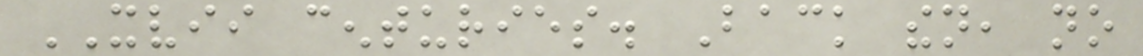XVII centuries. Back then, no
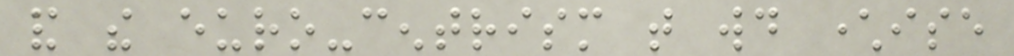and the euro-centrism that would characterise
